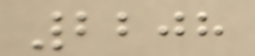2208
